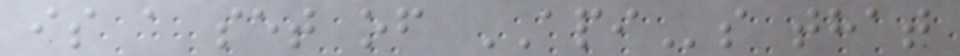is a set of APIs that
